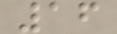16
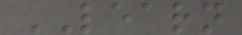LEARN
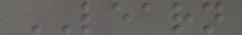LEARN
